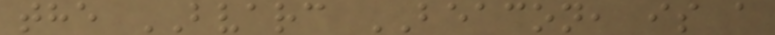the BVARC BEACON, is a
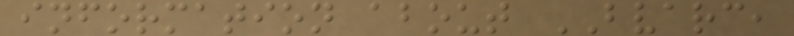information about BVARC,
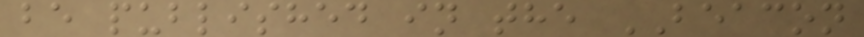be published in the BEACON
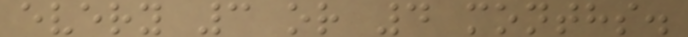every 3 or 4 months.
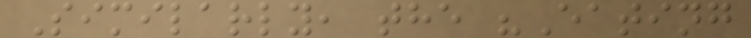Similarly, the "Eating
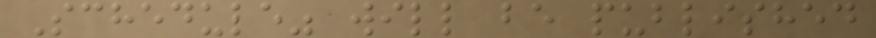Schedule" will be published
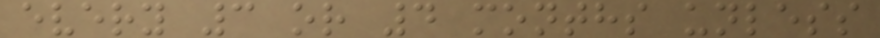every 3 or 4 months unless
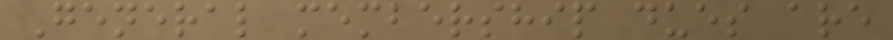General membership dues are
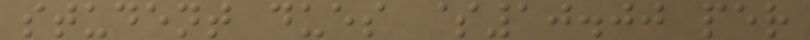student dues $10.00 per
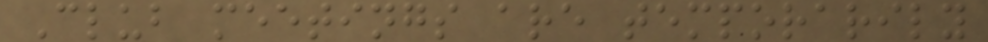Club meetings are temporarily
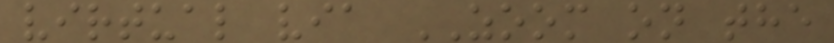virtual via ZOOM on the
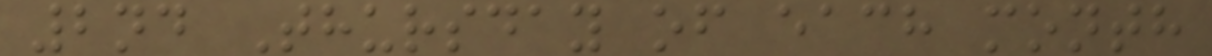2nd Thursday of each month
